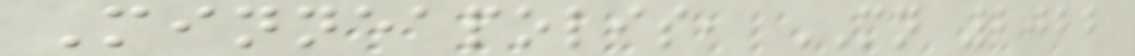Minneapolis, MN 2022
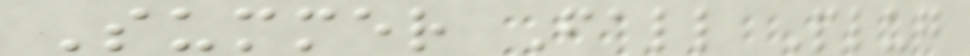Summer Fall Plug
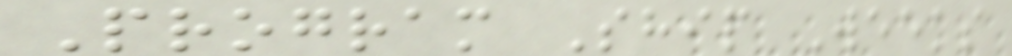Program Ship Weeks
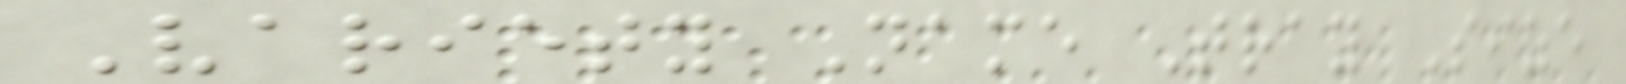Variety Name Tray Size
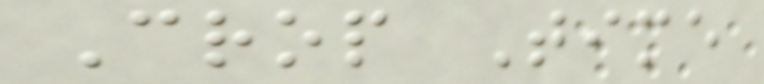Crop Time
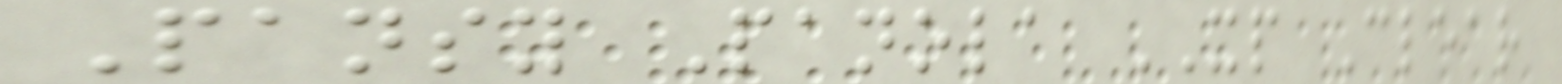Pansy Panola XP Clear
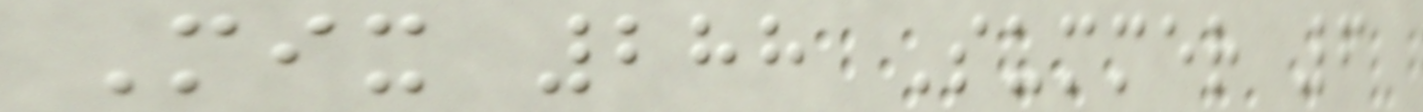Mix 288 Summer 6
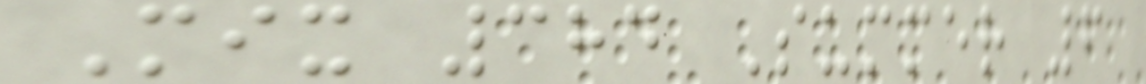Mix 384 Summer 6
